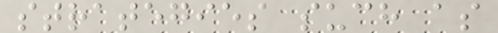strategies such as
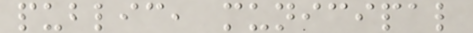public, municipal
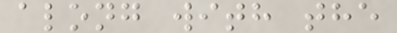along with the
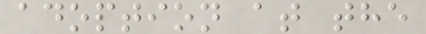adoption at the
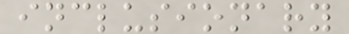inclusionary
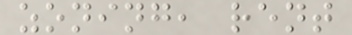zoning, rent
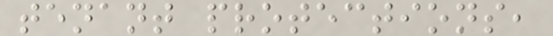tenant protections,
